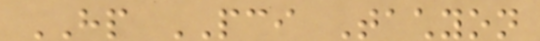HP PCI Tachyon
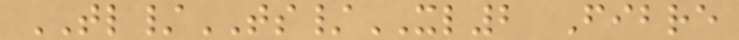TL/TS/XL2 Fibre
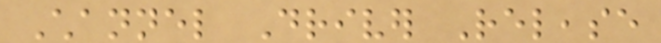Channel Driver Release
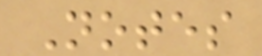Notes
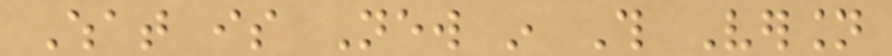What is New in This Version
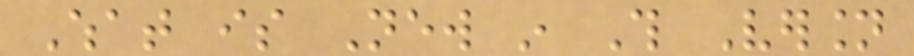What is New in This Version
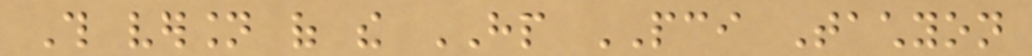This version of the HP PCI Tachyon
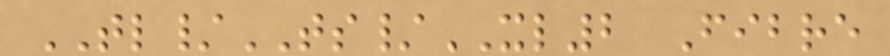TL/TS/XL2 Fibre
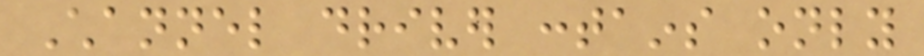Channel driver contains only
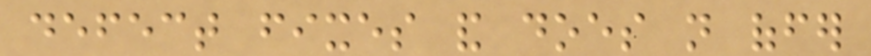defect fixes and does not offer
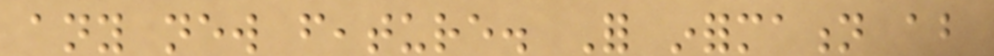any new feature. For information about
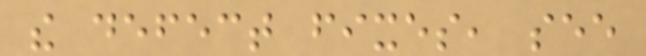the defect fixes, see
